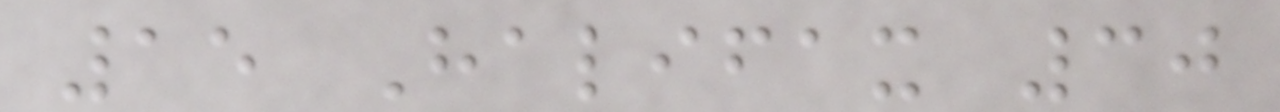15 Halifax 30
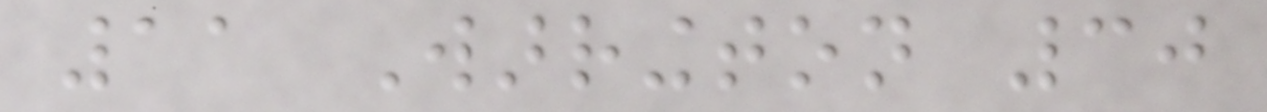11 Warrington 30
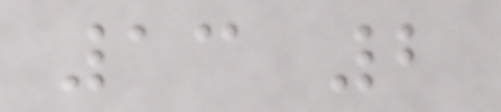13 2
